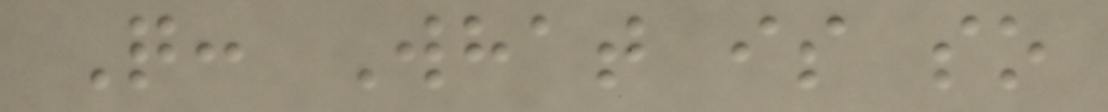Q: What is so
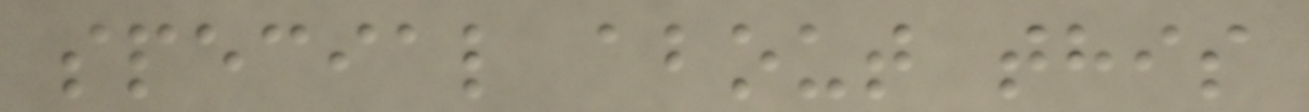special about this
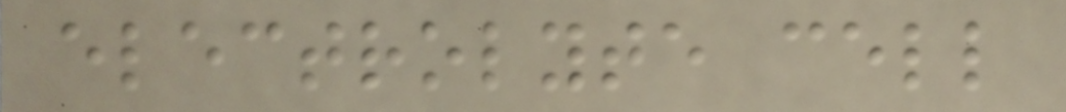electrolyte cell
